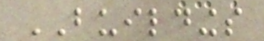BUILDINGS
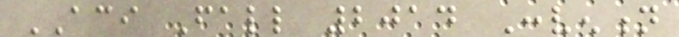ACI Fall 2014 Convention
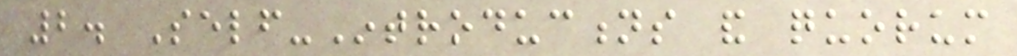2. Self-Introductions and quorum
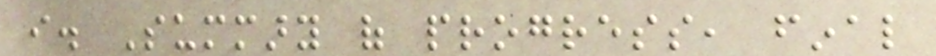i. Summary of progress, final
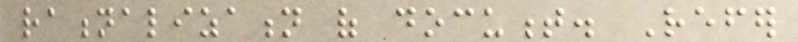rationalization of document. Refer
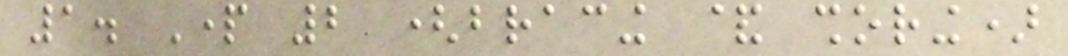1. Part 2 (bracing & shoring)
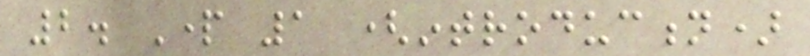2. Part 1 (introduction)
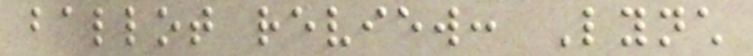ballot review: Lynch
